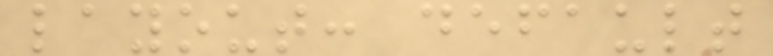layout: default
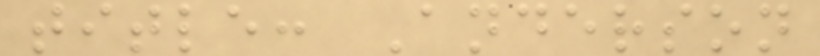title: Anderson
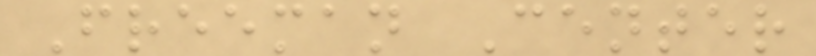Freeman Center
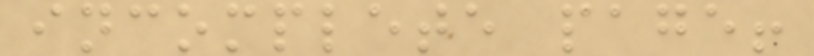incomplete page!
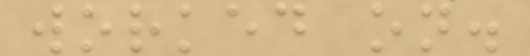worked on.
